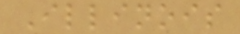Illinois
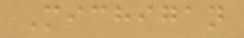Michigan
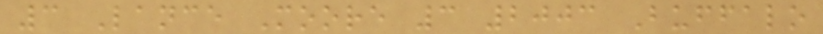3 Lance Moore 3 2003 Buffalo
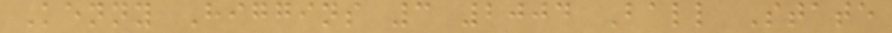Kenny Higgins 3 2004 Ball State
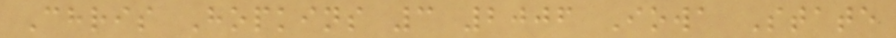Chris Hopkins 3 2006 Iowa State
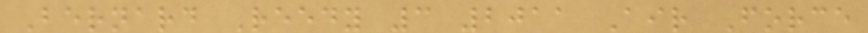Bernard Reedy 3 2011 Air Force
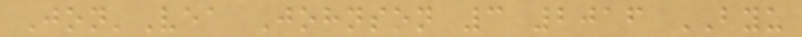Jon'Vea Johnson 3 2016 BYU
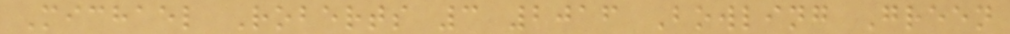Michael Roberts 3 2016 Bowling Green
